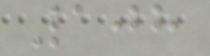108
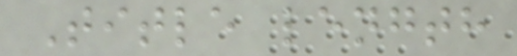Title length
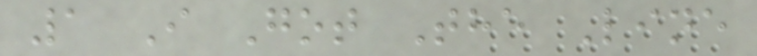1 I Got The Line
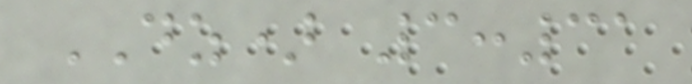DZ) 3:31
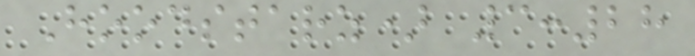Hoodstarz) 3:28
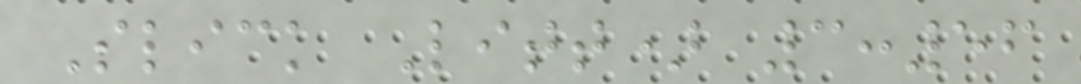Slick Litt) 3:56
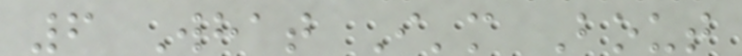6 What I'm Bout
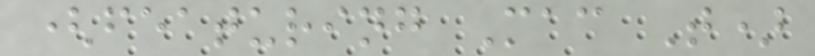(featuring Mac T)
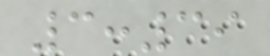3:39
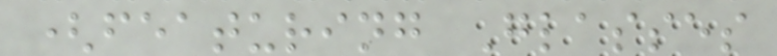(featuring Glasses
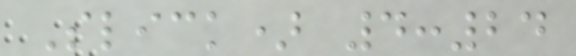Slick) 4:24
